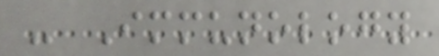- Immunology
